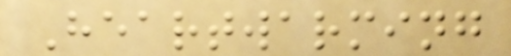Heartwarming
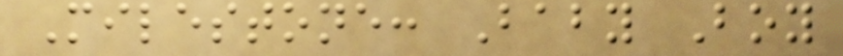Milestone: Baby Boy
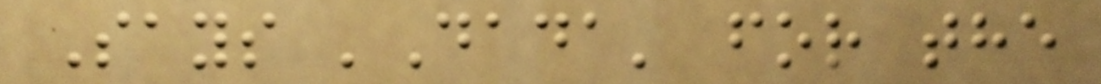Says 'Dada' for the
